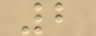2
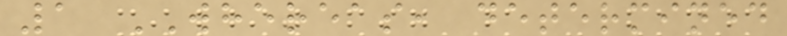1 WHEREAS, determined
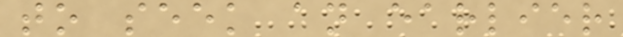to seek an earlier
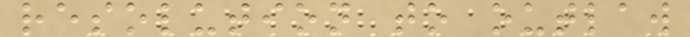resolution to outlaw
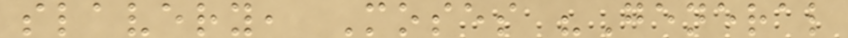slavery, Moses "General
